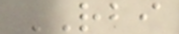RBI
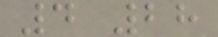4 28
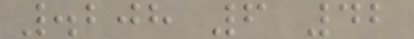.208 6 42
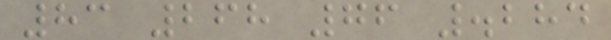83 268 76 .284
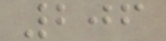206
